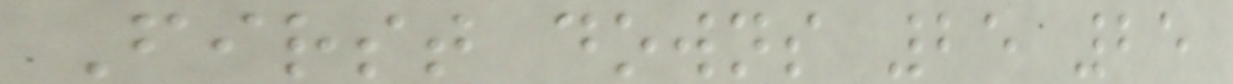First downs 25 25
